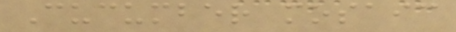Cucumber mosaic
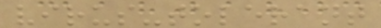virus-tolerant
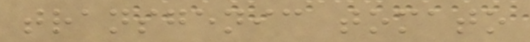transgenic tomato
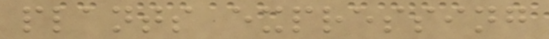plants expressing
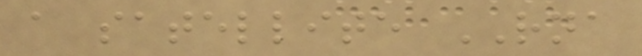a satellite RNA
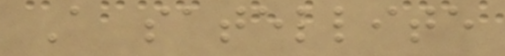A satellite
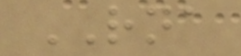RNA
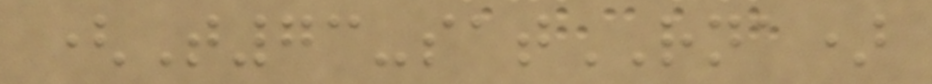(T73-satRNA)
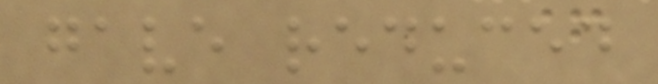gave reduced
